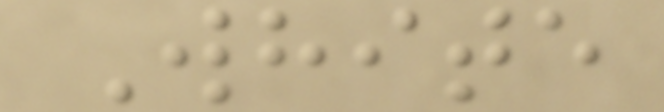White
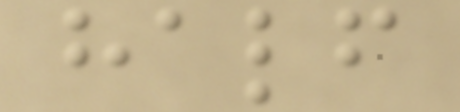half
